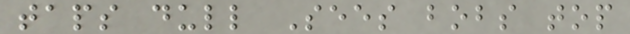taps dull Sees bobs top
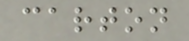carton
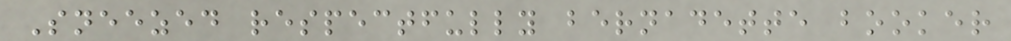Sneezed respectfully bernadette booker
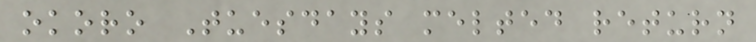okoro Tuesdays melted return
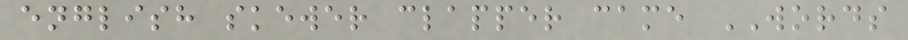english skewer clapper came WORDS
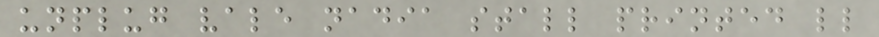unplug vale nadia stall printed ll
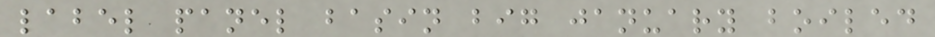label panel basin big january boiled
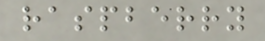raspberry
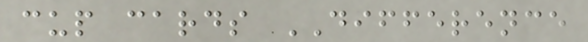cup cards DIFFERENCE
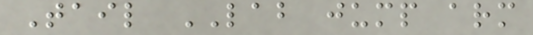Tail LAB jump arm
